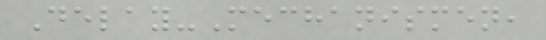Delay-Mechanismen,
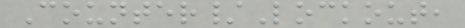Counter/Lockout,
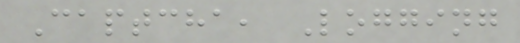Captcha, Logging
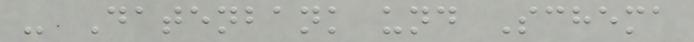- Datenbank und Schema
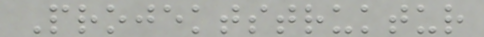Projektstruktur
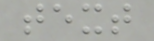text
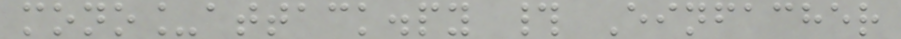mono_attack.py # Einfacher
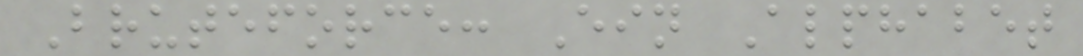Bruteforce: Ein Alphabet
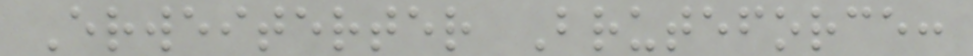Erweiterter Bruteforce:
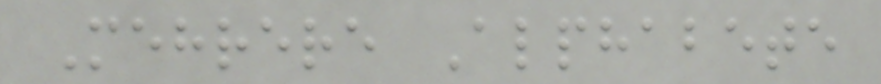Mehrere Alphabete
